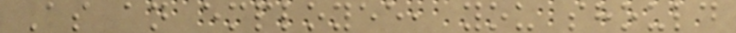As an employee, you should
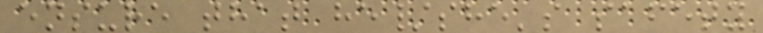ensure that he/she's safety
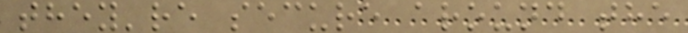they're secure around the
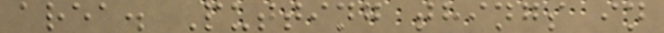area. Putting things in
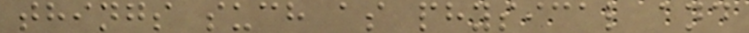things such as physical and
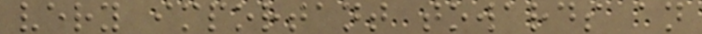very important towards an
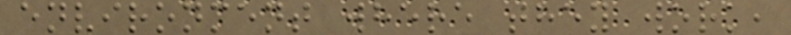environment where they work,
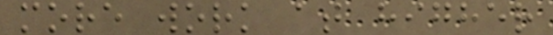more work at higher
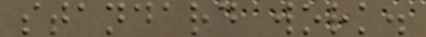standard work.
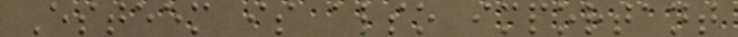Esteem is also important
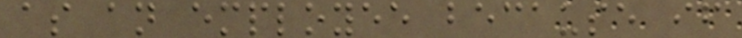as an employee because if
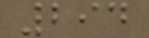294
